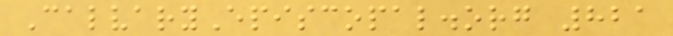CalvaryEpiscopal.org 821
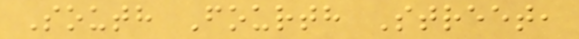South Fourth Street,
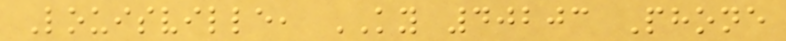Louisville, KY 40203 Phone
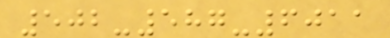502-587-6011
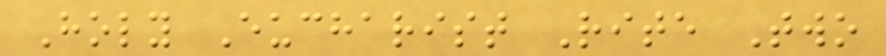Holy Eucharist Rite Two
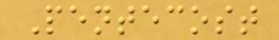Pentecost
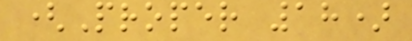(Proper 18)
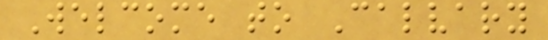Welcome to Calvary
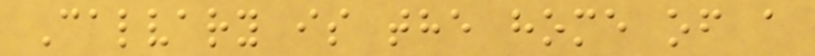Calvary is the home of a
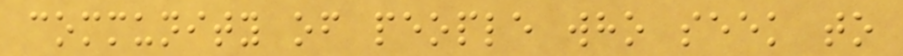community of people who seek to
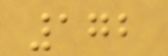172
